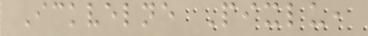Ickvelne Pixlu,
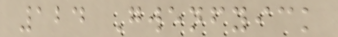124 Gwenfyick
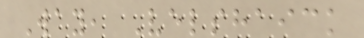Way, Velshaick
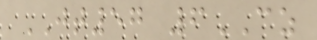JT57 6CZ
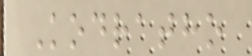Kodratho
